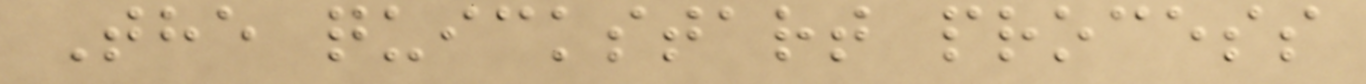The quickstart process
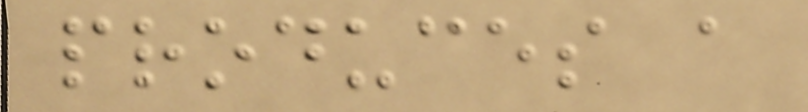produces a
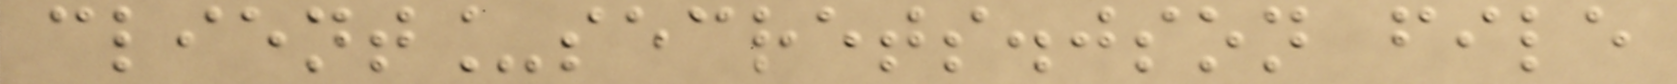client_secrets.json file
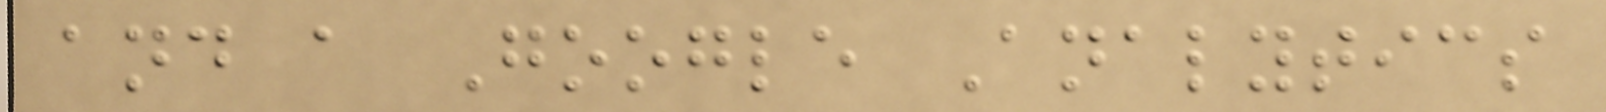and a Google Analytics
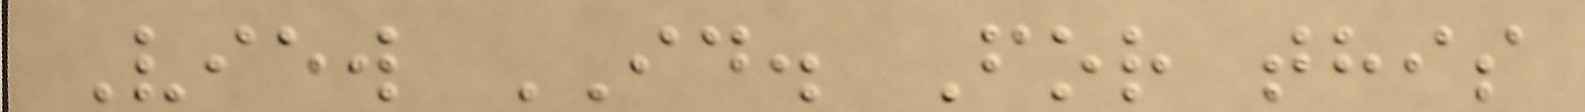View ID. For this
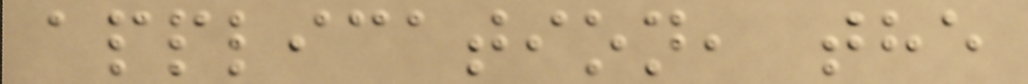application, the
